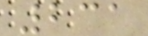231
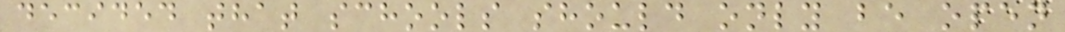decided that schools should only be open
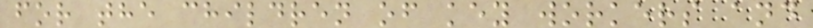for the children of key workers and
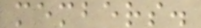members.
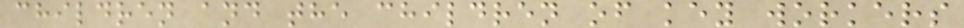children and the children of key workers
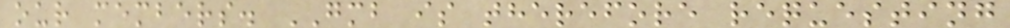our members. GMB is therefore requesting
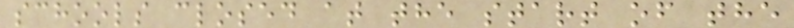schools closed at the start of the
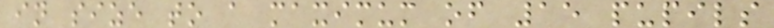in size to a maximum of 15 pupils
